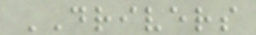DRIVERS
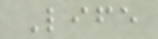Life
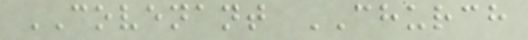COVENANT CHURCH
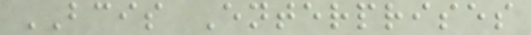BCIS Enterprises
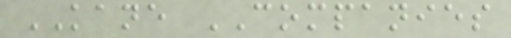KANE COMPANIES
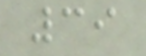39
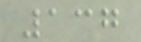137
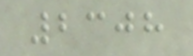2308
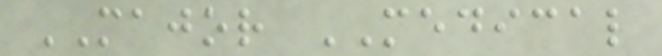MAJOR MEDICAL
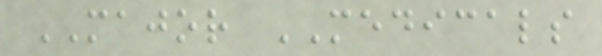MAJOR MEDICALS
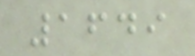1649
